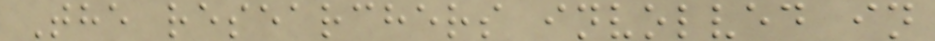The researchers involved in
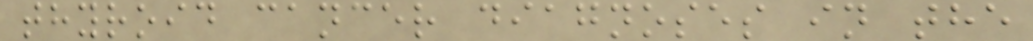thyroid cancer diagnoses in the
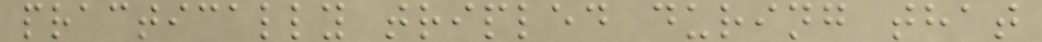practically tripled during that
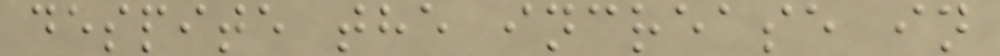despite the increase in
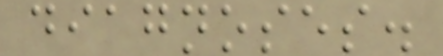diagnoses.
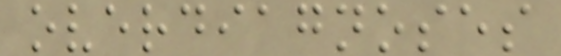overdiagnoses
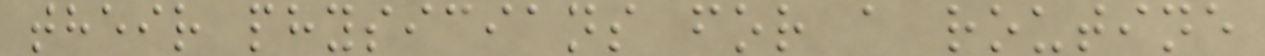their physicians for a routine
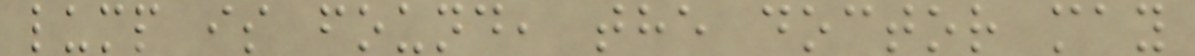lump is found, the doctor may
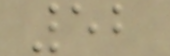52
